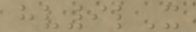hv9lX
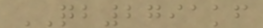QB2791kf
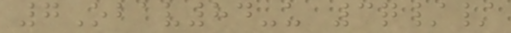7Obav84-u 3q//
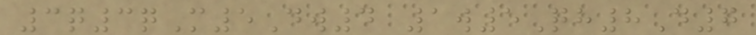3q3qM5Dw4 1w5Qh8D7
